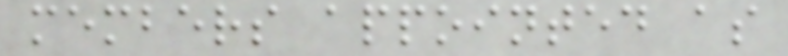members appointed as
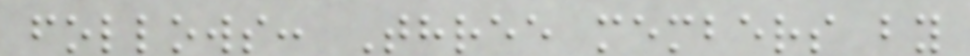follows: Three members by
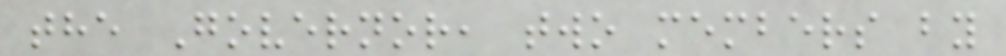the Governor, two members by
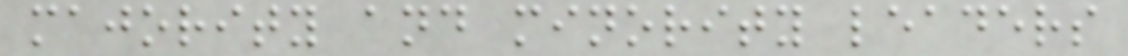majority and minority leaders
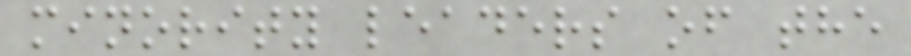minority leaders of the
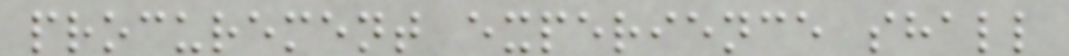procurement experience shall
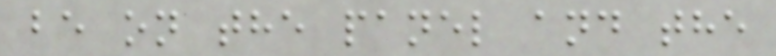be on the panel and the
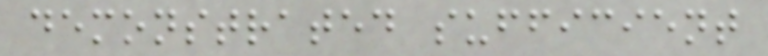demonstrated sufficient
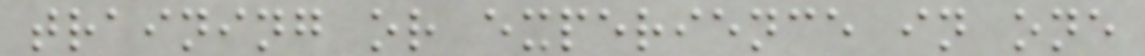training or experience in one
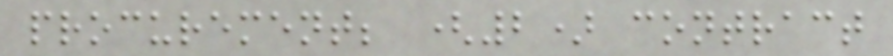procurement; (2) contract
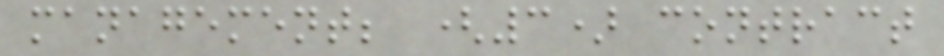management; (3) contract
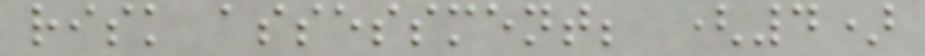risk assessment; (4)
